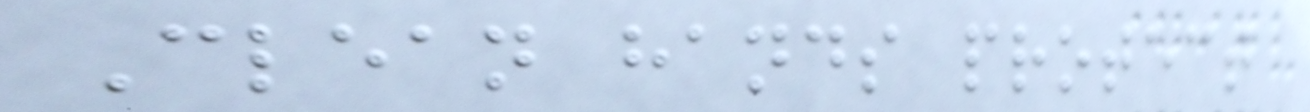Clean hands protect
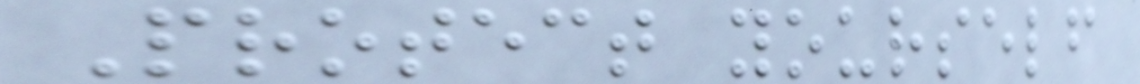Protect yourself
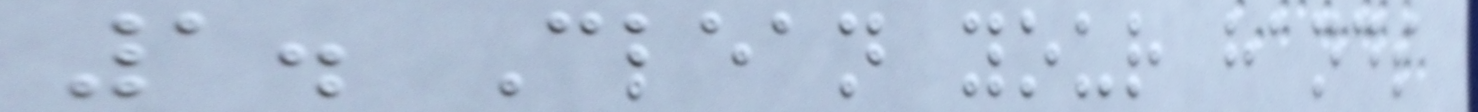1. Clean your hands
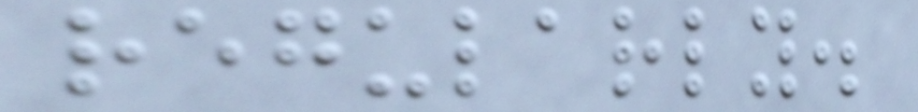regularly.
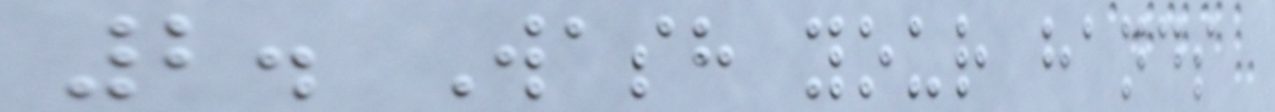2. Wash your hands
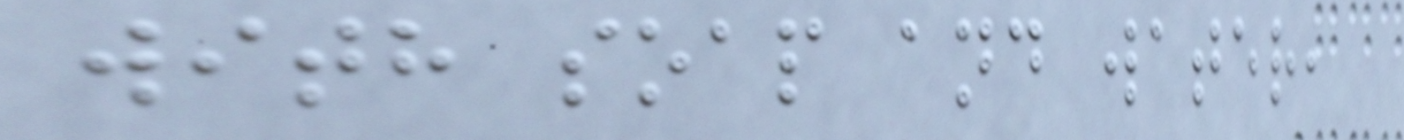with soap and water,
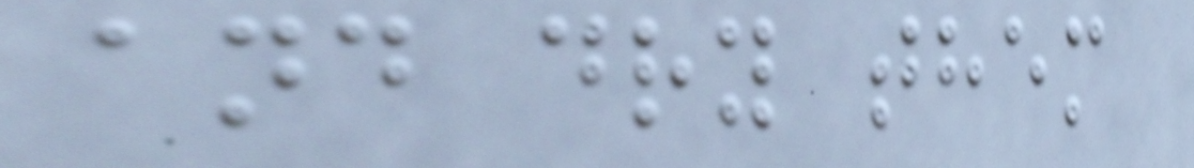and dry them
